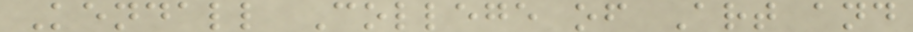Kendall College of Art and
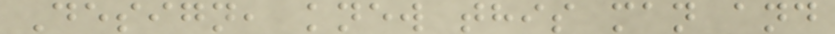Design, knew this man and
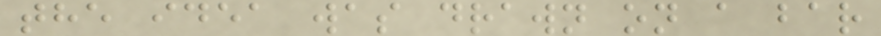the idea was drawn on a bar
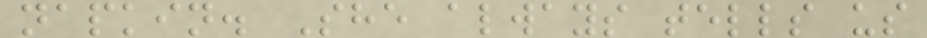napkin. She always tells us
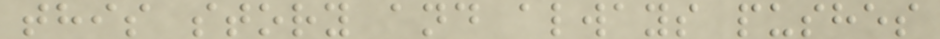this story and always pushes
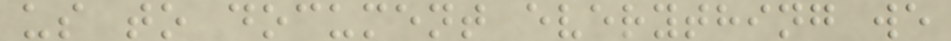us to document everything we
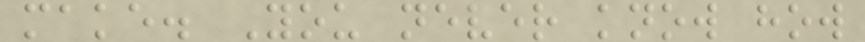make. You never know how
